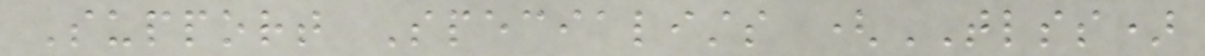Support Specialists (TLSS)
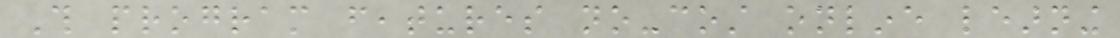This program features no-cost online learning
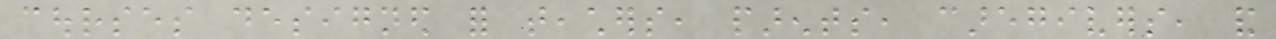courses designed for teachers, parents, caregivers, and
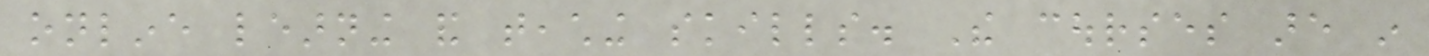online learning and teaching skills. The courses are in
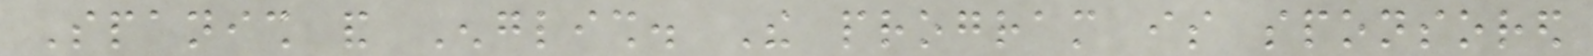Spanish and English. The program is sponsored
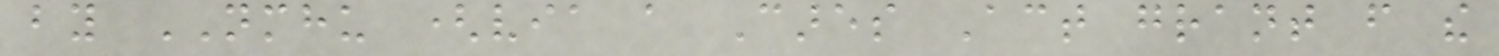by NMHU (via a Cares Act grant from the
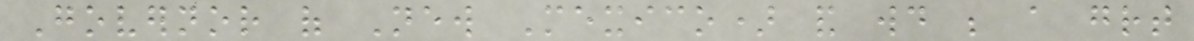Governor of New Mexico) and would be a great
